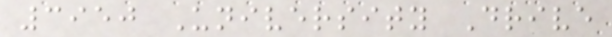3950 University Drive
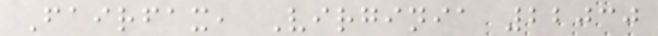Fairfax, Virginia 22030
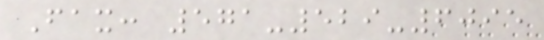Fax: 571-529-6095
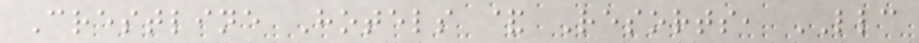Crestline Hotels & Resorts, LLC
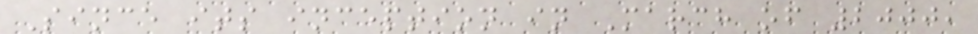Since its inception in March of 2000,
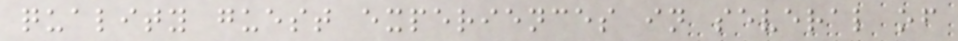quality guest experiences in several of
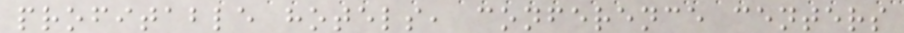profitable hotels, conference centers
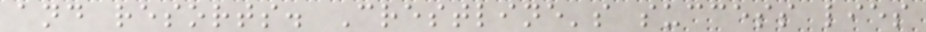and resorts. Crestline's success lies
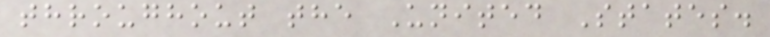throughout the United States.
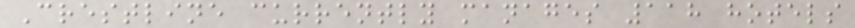Crestline currently manages 118 hotels
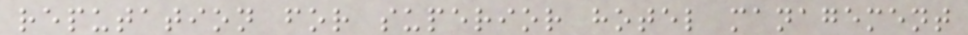reputation for superior hotel management
